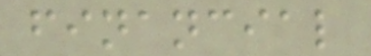financial
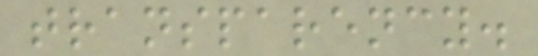transparency.
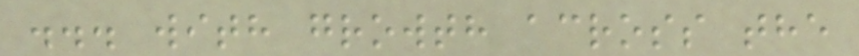... with growth across the
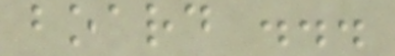board ...
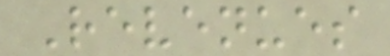Revenues
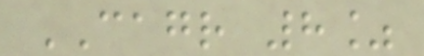CAGR 8%
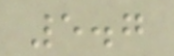5.7
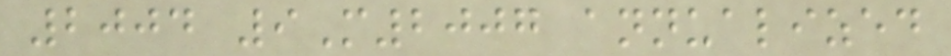2004 9M2007 annualized
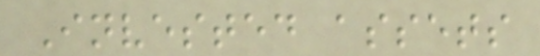Invested assets
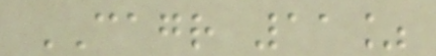CAGR 11%
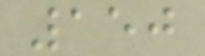150
